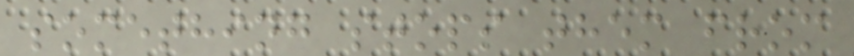something stops them from
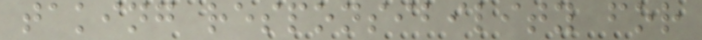taking responsibility for
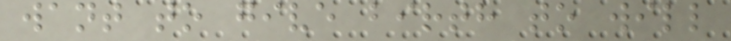want to give birth to will
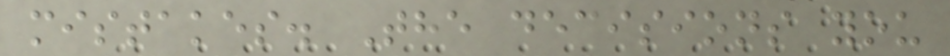mistakes. The decisions you
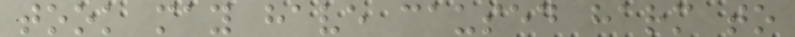took may have caused harm to
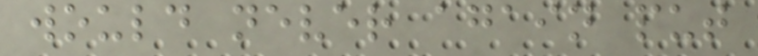would never again put
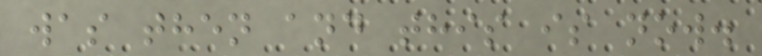was then and this is now.
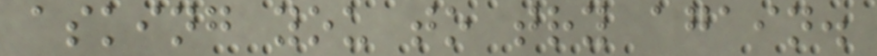asking you to try again.
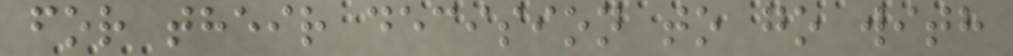for their decision to go with
